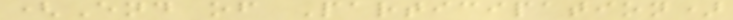(End of Participation)
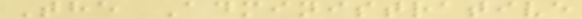The Administrative
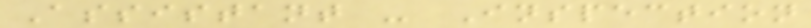Assistant - Inspection
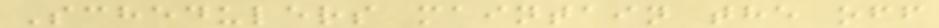Schedulers maintain the off
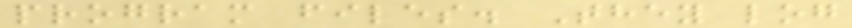program files. They log
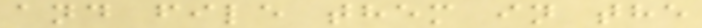and file them in the
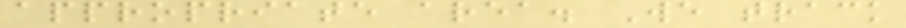appropriate area. We track
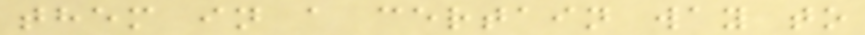them in a certain way to
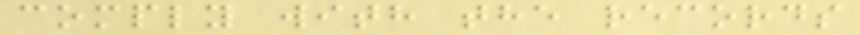comply with the records
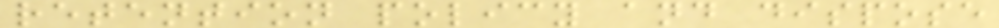retention policy and dispose
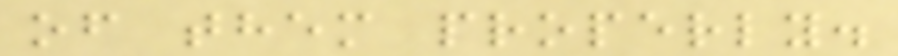of them properly.
